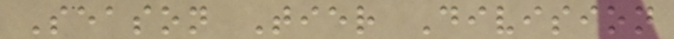Season Tier Division
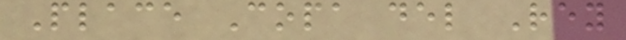Place Copa del Rey
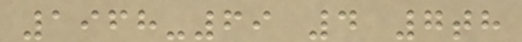1968-69 4 7th
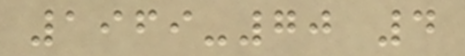1969-70 4
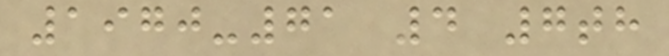1970-71 4 7th
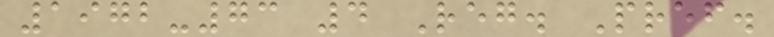1972-73 4 Reg. Pref.
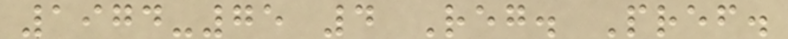1974-75 4 Reg. Pref.
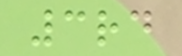3rd
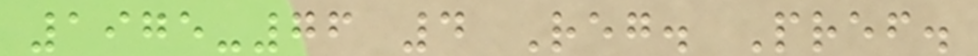1975-76 4 Reg. Pref.
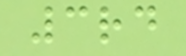3rd
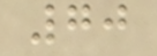70
